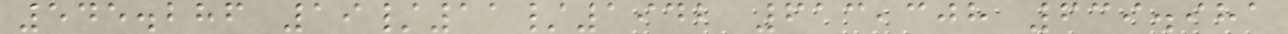545.286 19/11/1942 613,308 639.981
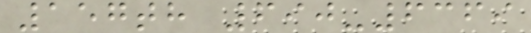157th 690-6369
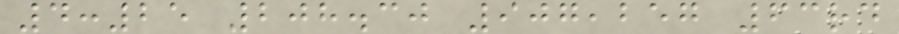4:25 208.30 907,257 63rd
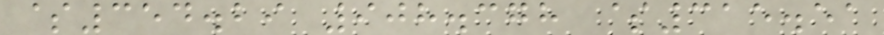$354.29 908.378 $315.51
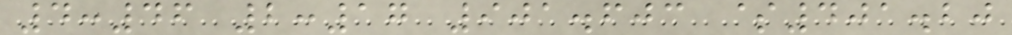4:46 2:17 901.603 $401.20
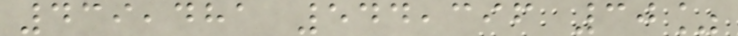439,481 544,396 30%
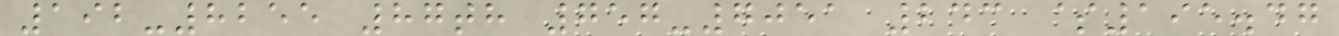192-8255 87th 757-7051 243 $195.47
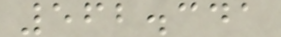562.341
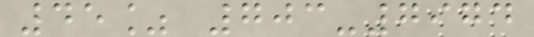45% 703-7974
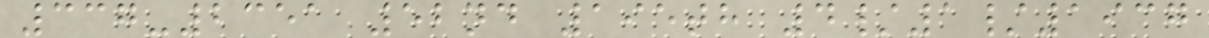337-2351 52nd 195th 4/1/1937
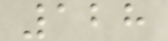128
